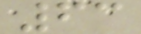63
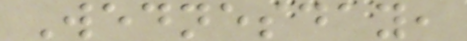Wednesday,
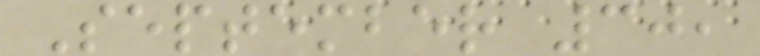September 30,
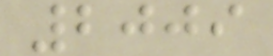2009
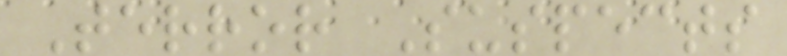Terror Suspects
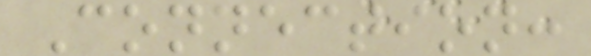Connection:
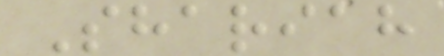Shariah
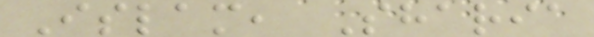Islam, Sharia
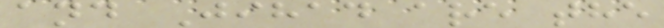and Jihad are the
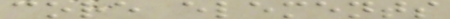core elements
